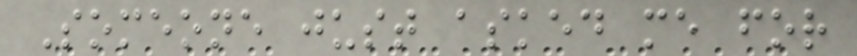Someone just asked me for
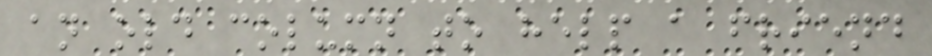an old column to help a friend
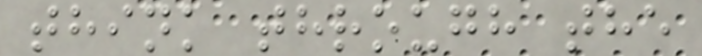think through the
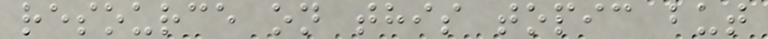resource on this topic but
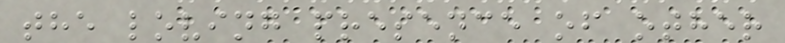the loving presence of other
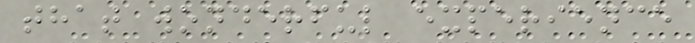that wonderful experience
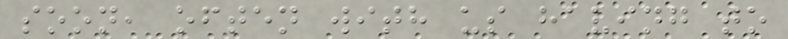soon, often with us having to
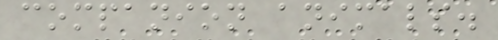companion animals.
